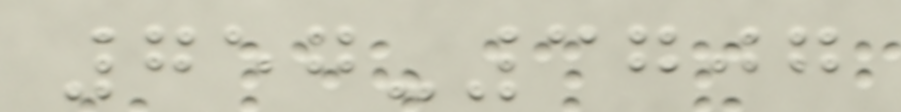757-3707
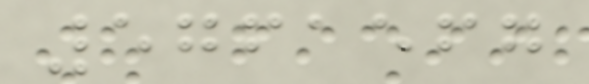5761567
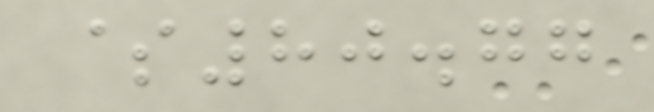$80.77
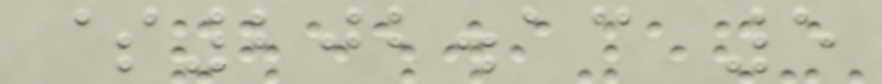$202.13 5
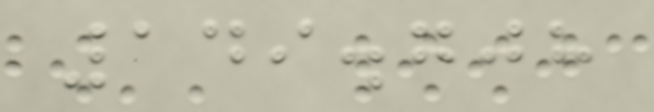149.708
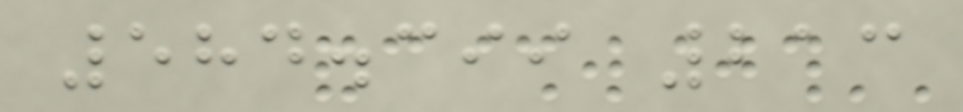584.399 213
